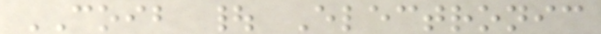COIB | Electronic
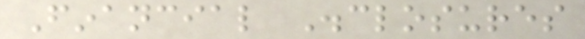Financial Disclosures
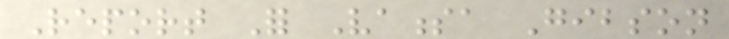Report For Vanessa Gibson
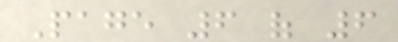Page 6 of 6
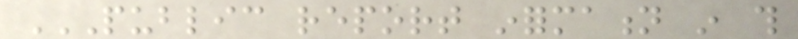PUBLIC REPORT INFORMATION IN THIS
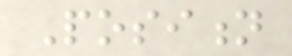Position
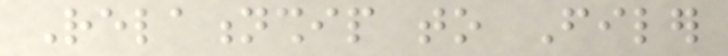Relationship to Filer
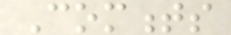Comments
